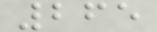265
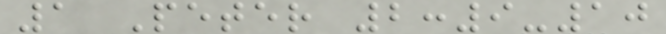1 Peter 2:9-10
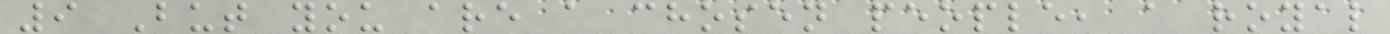9 But you are a chosen people, a royal
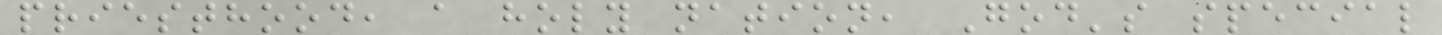priesthood, a holy nation, God's special
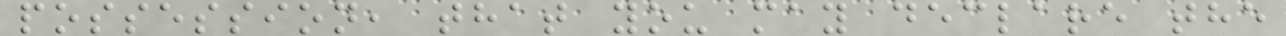possession, that you may declare the
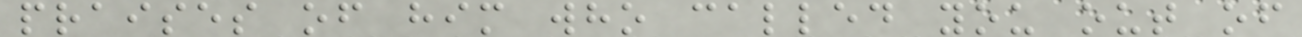praises of him who called you out of
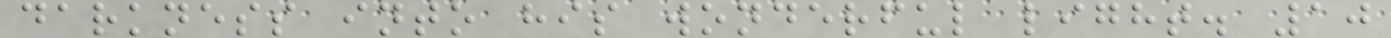darkness into his wonderful light. 10
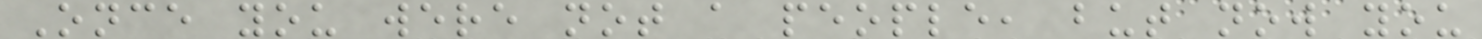Once you were not a people, but now you
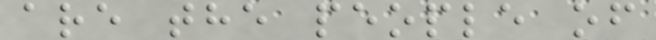are the people of
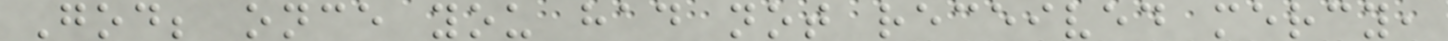God; once you had not received mercy,
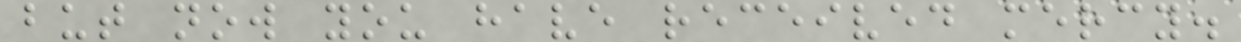but now you have received mercy.
